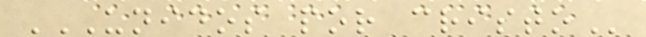UNIDOS POR CRISTO
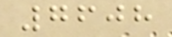7608
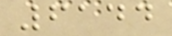6144
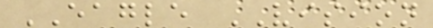EAGLE VISION
